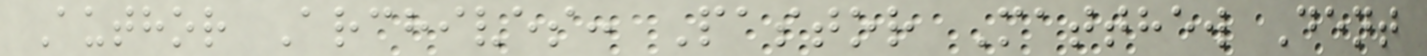Author Archives: Pastor Matthew Dent
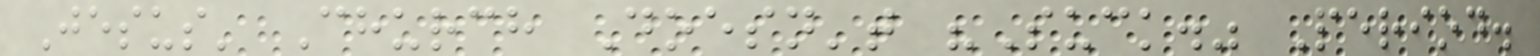Jesus' Church Doesn't "Suck." Period.
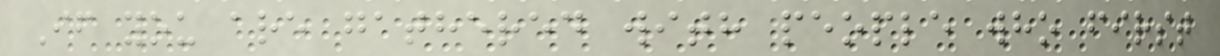If you are gathered with people who first
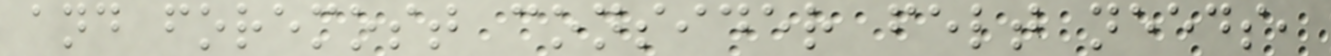and foremost consider felt needs,
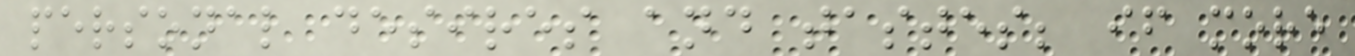personal desires and tastes; if more
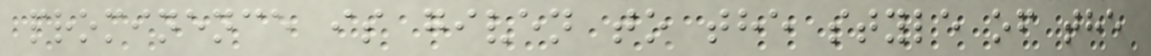prominence is given to the style of the
